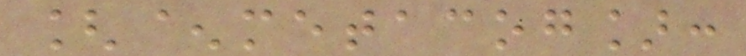[^metacog]:
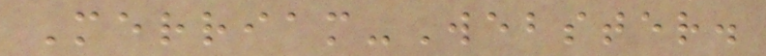Merriam-Webster.
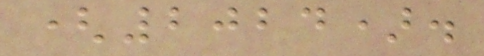(2024).
